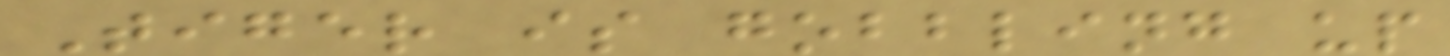Tiger is gobbling up
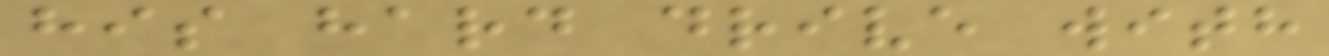his hard drive with
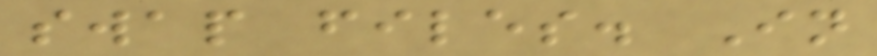swap files. In
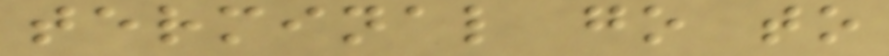terminal go to
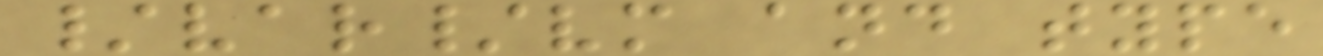/var/vm and type
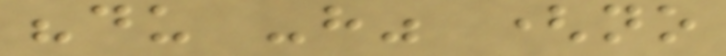"du -h" (no
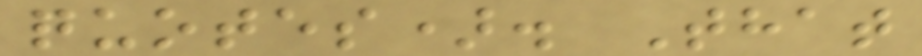quotes). That
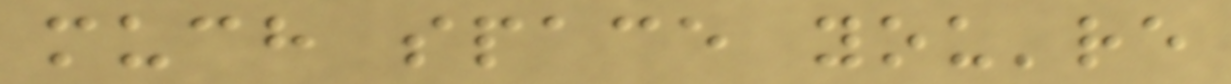much space you're
